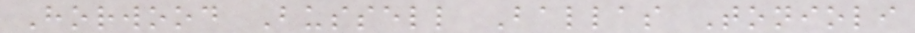Horwood Bussell Ballas Tonioli
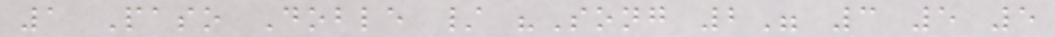1 Paso Doble / "Song 2" 3 5 5
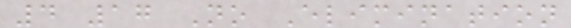4 17 No Elimination
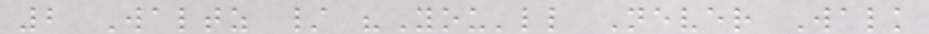2 Waltz / "You'll Never Walk
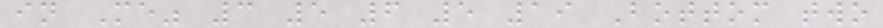in Me" 3 5 6 5 19 Bottom two
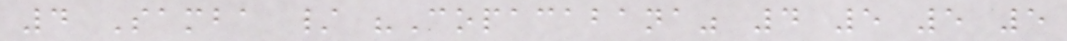4 Samba / "Copacabana" 4 5 5 5
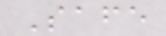Safe
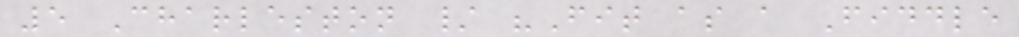5 Charleston / "Fit as a Fiddle
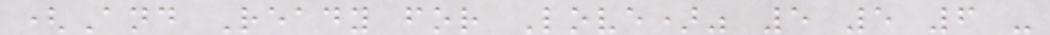(And Ready for Love)" 5 5 6 -
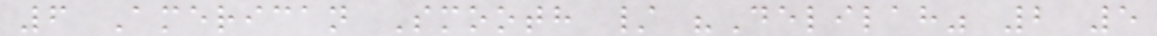6 American Smooth / "Delilah" 2 5
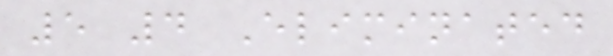5 4 Eliminated
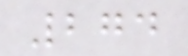274
